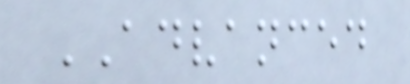ADVANCED
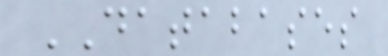DATABASES
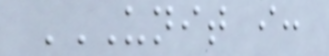UNIT I:
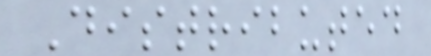Distributed
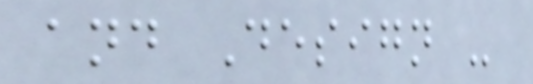and Design -
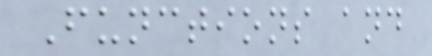Functions and
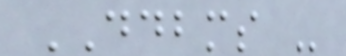DDBMS -
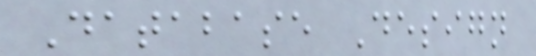Database Design
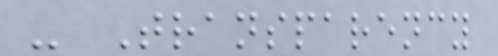- Transparency
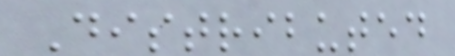Distributed
